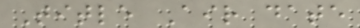Title Air date
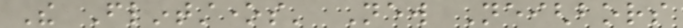The Flintstones' New Neighbors
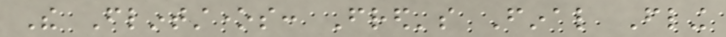The Flintstones: Fred's Final Fling
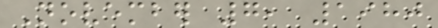November 7, 1980
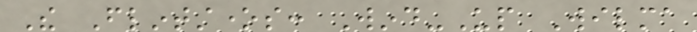The Flintstones: Wind-Up Wilma
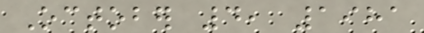October 4, 1981
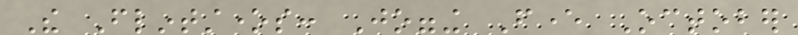The Flintstones: Jogging Fever October
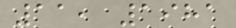11, 1981
